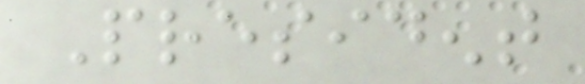President
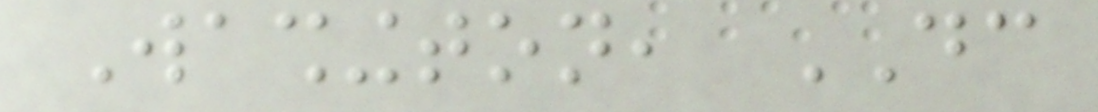Washington, DC
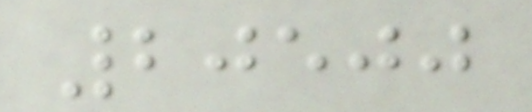20500
